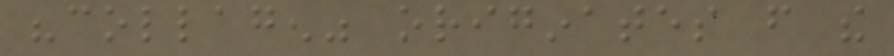"collagen" originates from the
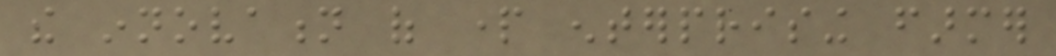the innovation of part enterprising farmer
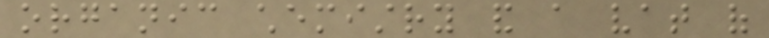organic chemistry and a vat of
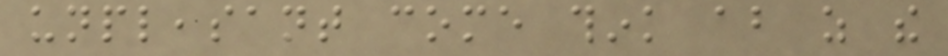unpleasant come think about as the
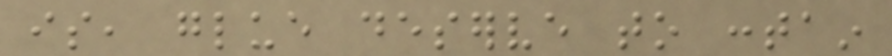is, glue deserve to contain
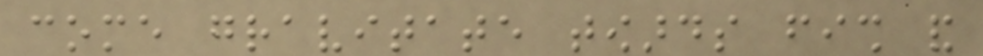come gravitate towards fish and
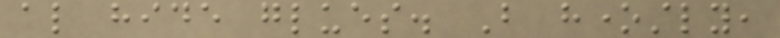also hide glues. But honestly,
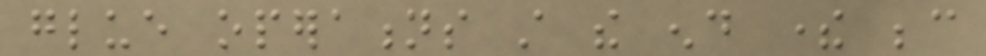glue operations still the end there because
